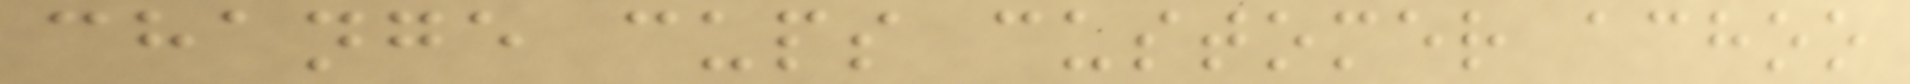change cups customer achoo
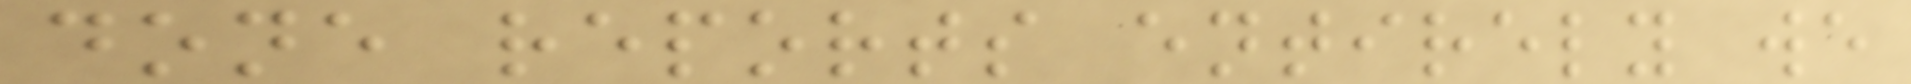done reports entirely we
